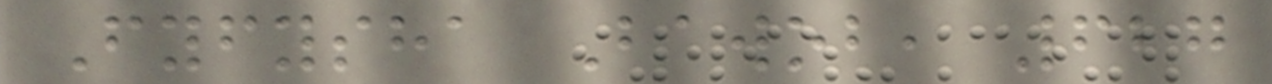Fyfysha Bawob, 627
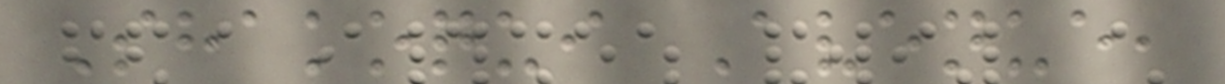Shakoqui Avenue,
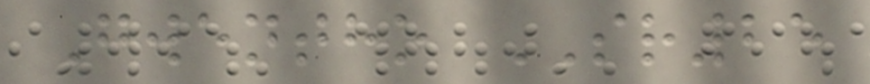Gwentho SR25
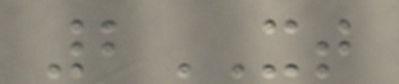2XT
